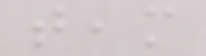team
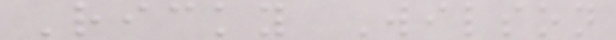Ricky Wilson
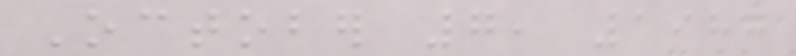October 7, 1987
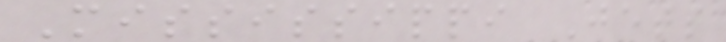Mississippi Jets
